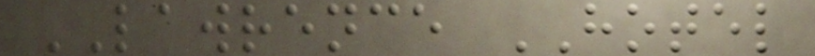LAWRENCE HOTEL
